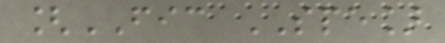[FIC SPE]
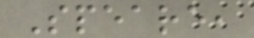Speare,
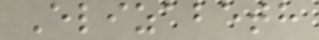Elizabeth
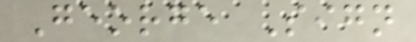George Sign
